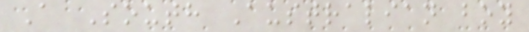A South Australian boy
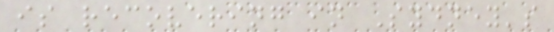is recovering in Sydney's
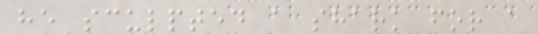he sculpted a shark for a
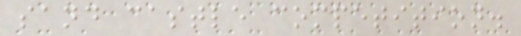sand castle competition.
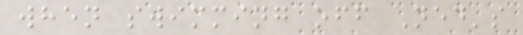when swimming off Ned's
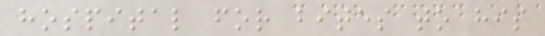hospital for bites to his
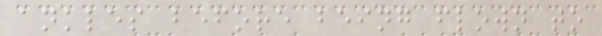ankles before being flown to
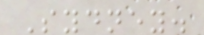Sydney.
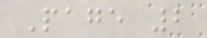Page 2
